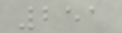251
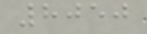8050
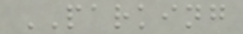PARKING
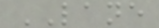LANE
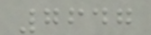7647
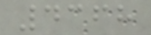4368
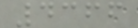4366
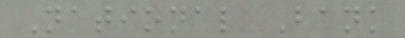National Bank
